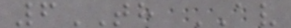6TH AV
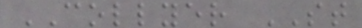COLLYER ST
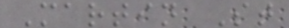Martin St
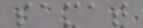samat
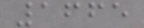1665
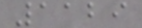1129
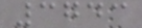3743
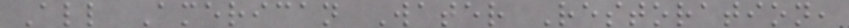All American Water Restoration,
